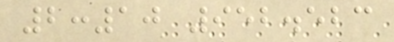2:10 952.523
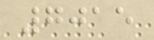7015
